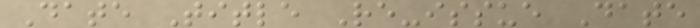Date Title Re-issue Date
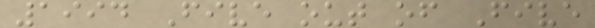1994 Five out of Five
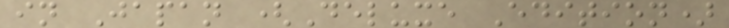in Japan (Deluxe Edition)
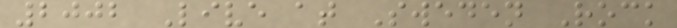2002 Live at Sweden Rock
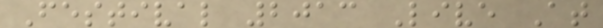Festival 2013 Live At
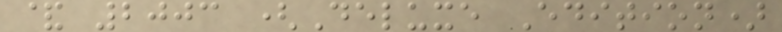& 2003 (Deluxe Edition)
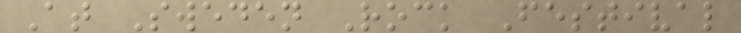At Sweden Rock Festival
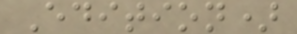Edition)
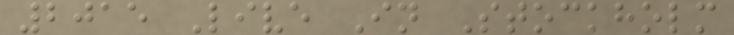2015 Live In Stockholm
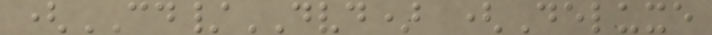(CD/DVD) (Deluxe
